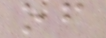of
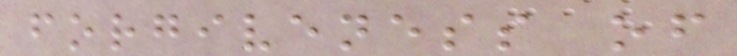forgiveness of
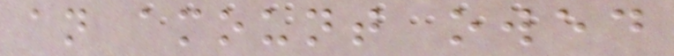an amount owed
